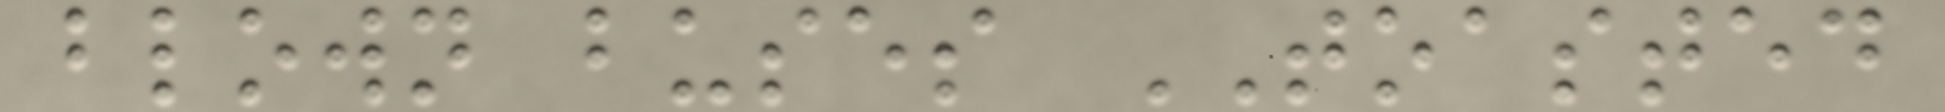blown buses TOASTED
